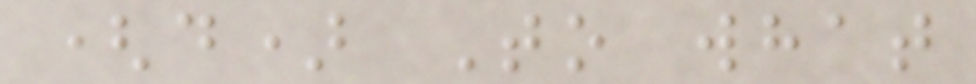(d) To what
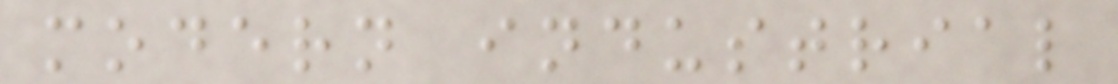modern industrial
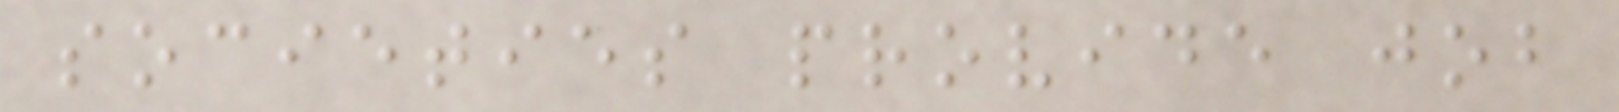societies provide job
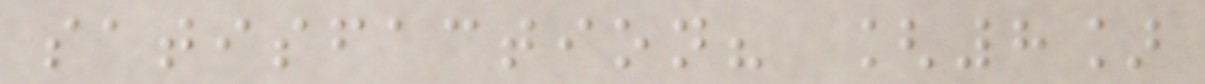satisfaction? [8]
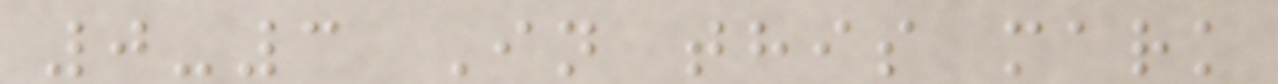0-3 In this mark
